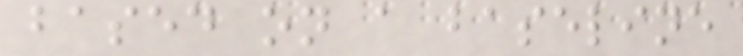based on a baseline
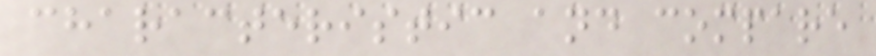characteristic and compare
